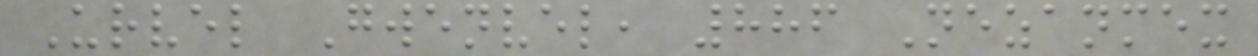Urvel Gwenvel, 886 Nezanmex
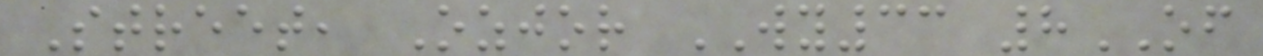Street, Ozjor WY33 8OF
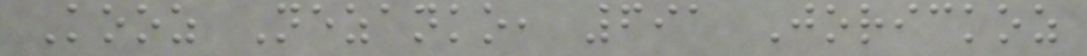Kooz Nezanko, 691 Jorickoz
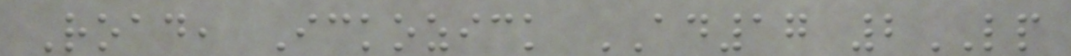Road, Ickozick AD17 2LP
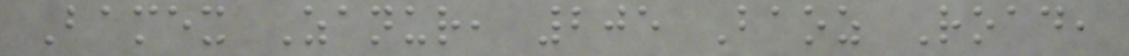Bamex Zanur, 205 Baoz Road,
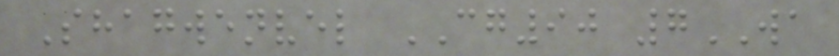Shagwenvel CG90 7WA
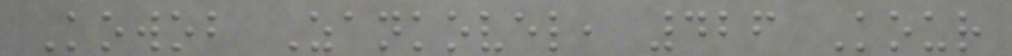Kowob Zankovel, 426 Kour
